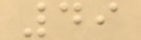49
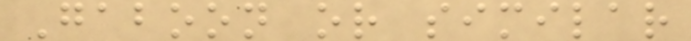Gaboon or similar
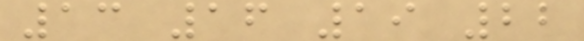13 16 19 22
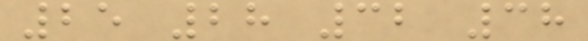25 28 32 38
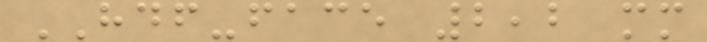HDF-face 2,2 mm
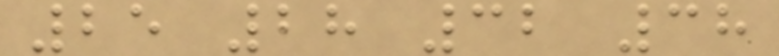25 28 32 38
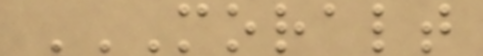MORALT
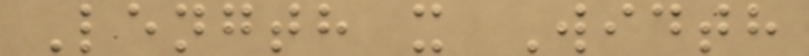Length x Width
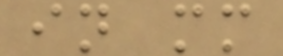in mm
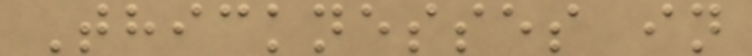Thicknesses in
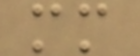mm
